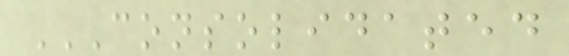CONSOLIDATED
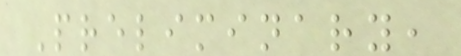Preliminary,
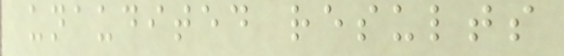unaudited results
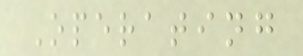Operating
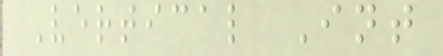Vertical Int
